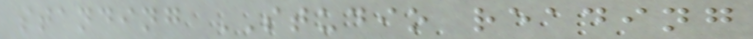standing STUDIO reading
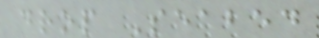drop Seabed
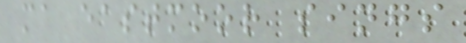ma eastmoor sings
